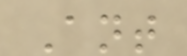Ant
